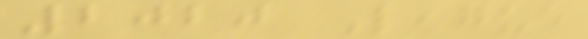2020 League
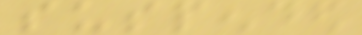suspended
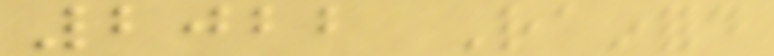2022 Rainford
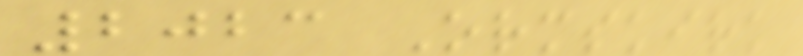2023 Ormskirk
